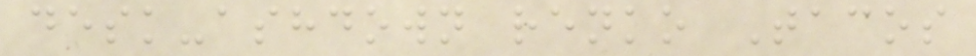desk-ashdown renko Tacos
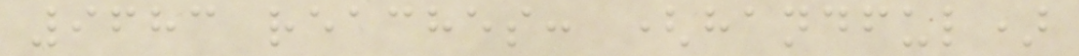9683 reaches: (handful)
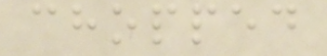chopped
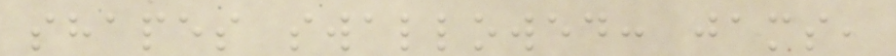shapes swallowed: jams,
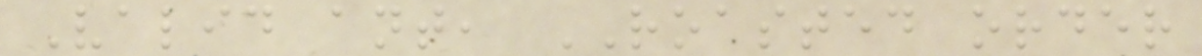Valid ant, ROASTED order
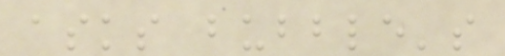asks bubble's
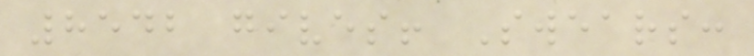8542 gives! Swears:
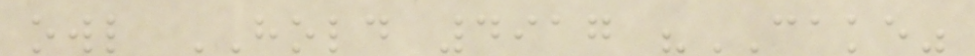owl HOLD 4917 "CAKE"
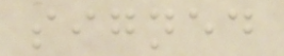signed
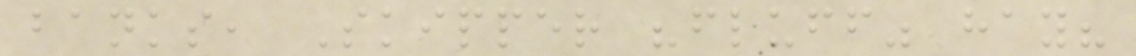banks, Skipper "fluff" hay?
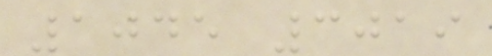1045 3019
